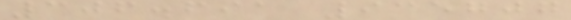306.691 935707
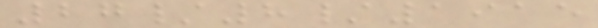27/8/1915
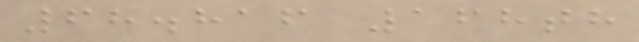68.816 168th
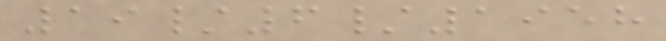19/6/1958
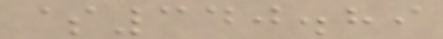$340.89
